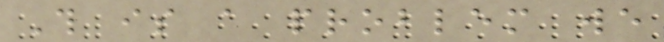This is a problem we
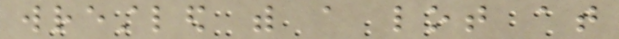wrestled with a lot at
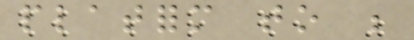platform to be
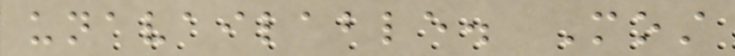unavailable. Most
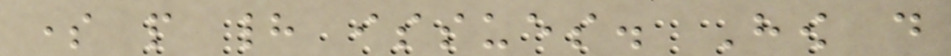some people had issues. How do
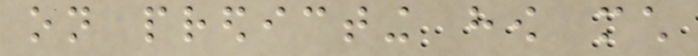on predicting how much
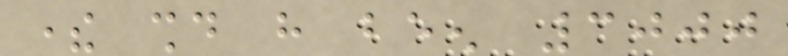there should have been 3000
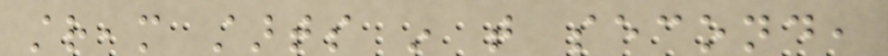stream starts in that second,
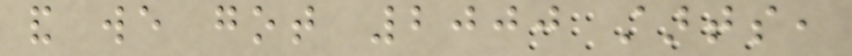and we got 2000 starts,
